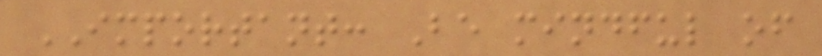IMPORTANT: Be mindful of
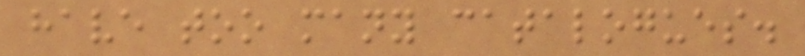have too many catalogues.
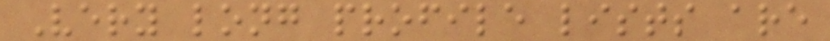Very long profile lists are
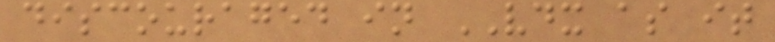discouraged in VDX as it
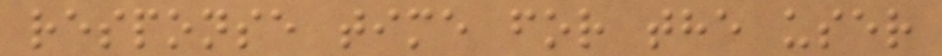response time for the user
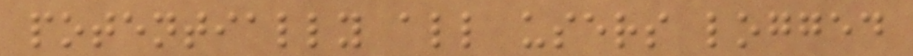potentially all users logged
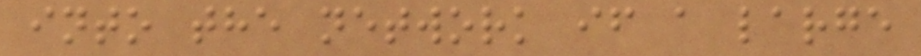into the network if a large
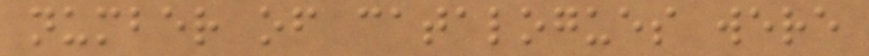number of catalogues were
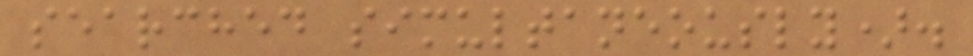searched simultaneously).
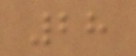28
